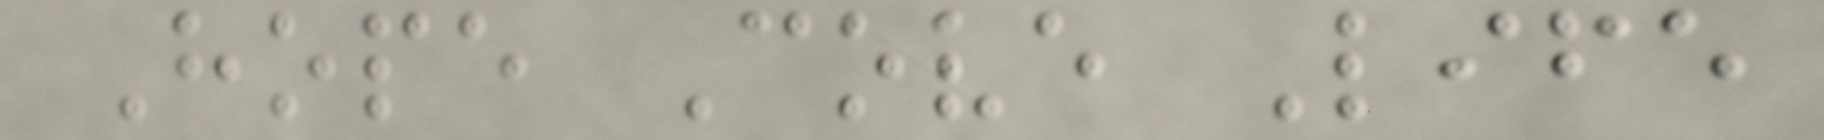Hope Cove Life
